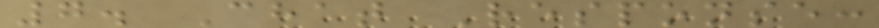7. Chat Response:
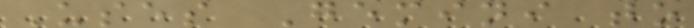Uses Gemini to
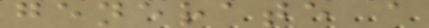generate a
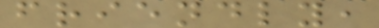friendly,
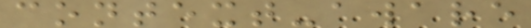context-aware
